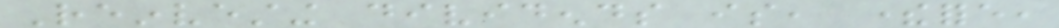Reinvesting dividends is, therefore,
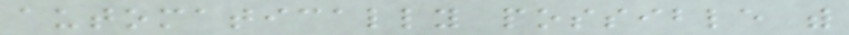automatically possible with
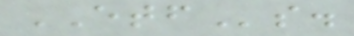ETFs.
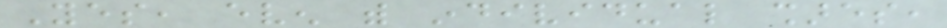Yes, even with individual shares,
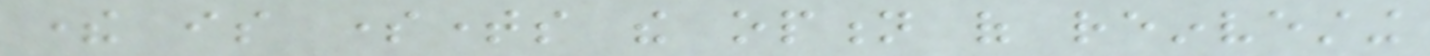there is sometimes the option of reinvesting
